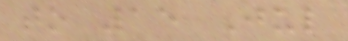to 15 Jul
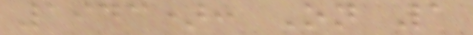1943): On 1
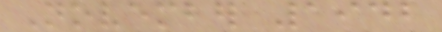November 1942
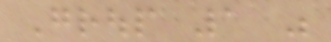Group 1 was
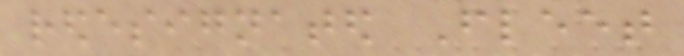redesignated Fleet
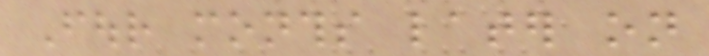Four months later on
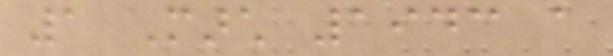1 March 1943 a
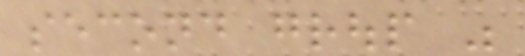second group was
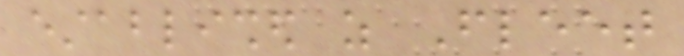established as Fleet
